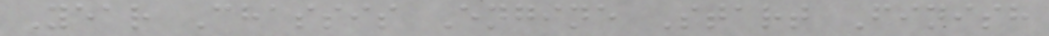Year Chassis Engine Start Finish
